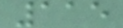115
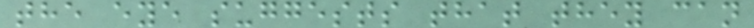the eye suggests that they can
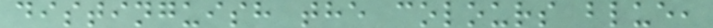distinguish the colours blue,
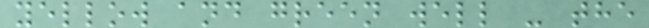yellow and green well - the
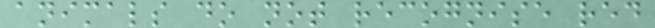animals do not recognise red
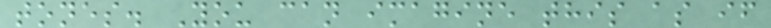tones. You can imagine this as if
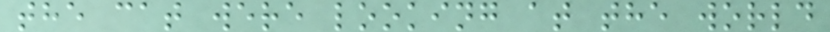the cat were looking at the world
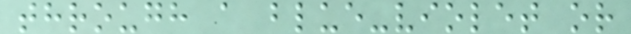through a blue-violet or
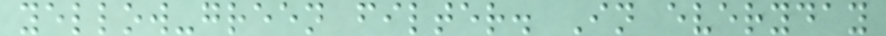yellow-green filter. In everyday
